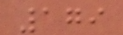179
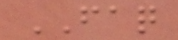FAQ
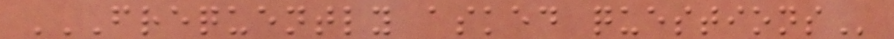FREQUENTLY ASKED QUESTIONS
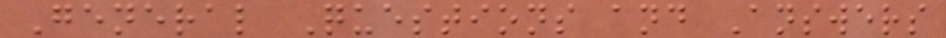General Questions and Answers
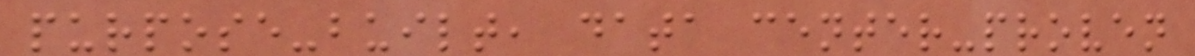purpose-built, data center-proven
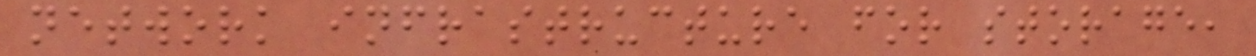network infrastructure for storage,
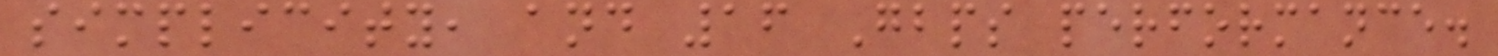simplicity, and 16 Gbps performance.
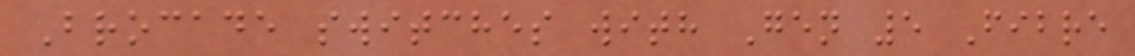Brocade switches with Gen 5 Fibre
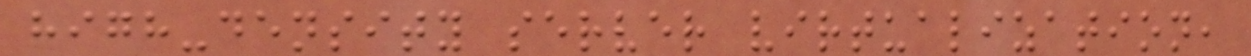high-density server virtualization,
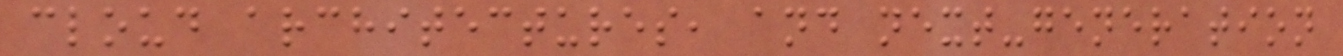cloud architectures, and next-generation
